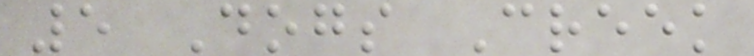5 Dogs Creek
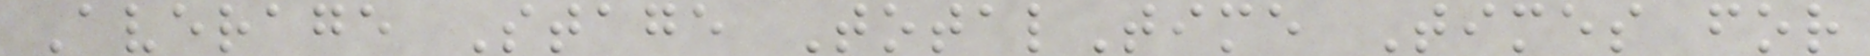Average Stage TotalTime Times for
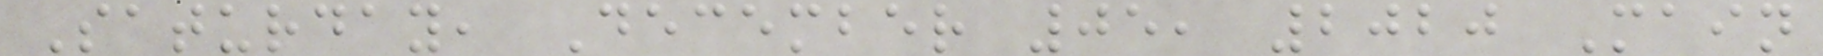Saturday, December 05, 2020 Main
